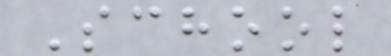School
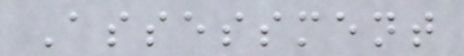Assessment
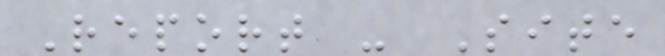Report - Site
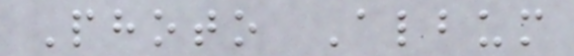Photo Album
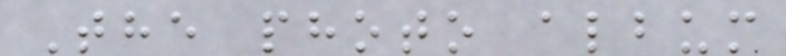The photo album
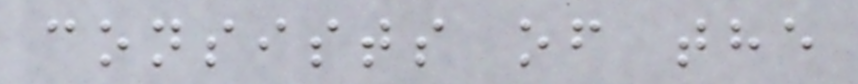consists of the
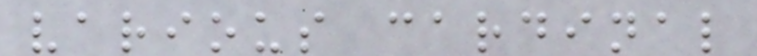various cardinal
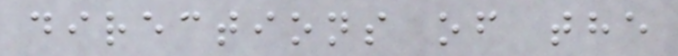directions of the
